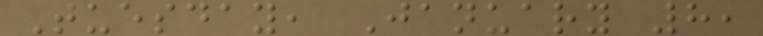Tuesday, January 8,
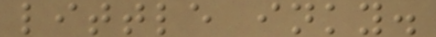little inky.
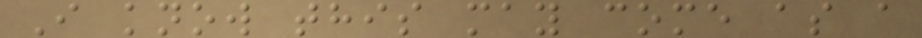I know this may come as a
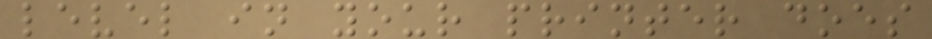level in your printer does
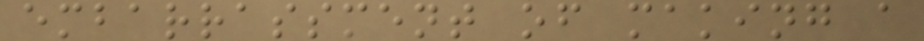embarrassment of making a
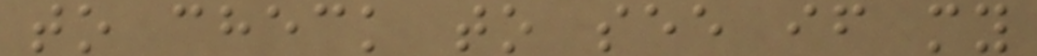to check to see if my
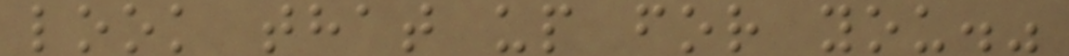look that up for you."
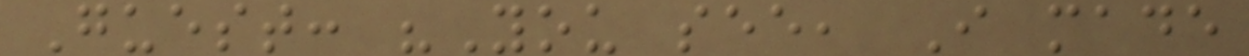Guest: "You see, I made
